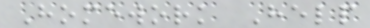Homework Help
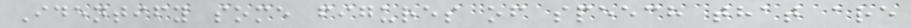Identify some figures of speech that are
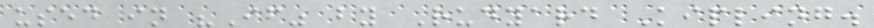used in "If" by Rudyard Kipling.
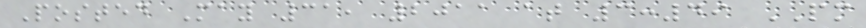Posted May 31, 2011 at 3:49 PM
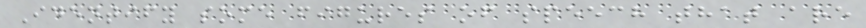Identify some figures of speech that are
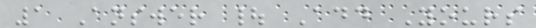1 Answer | Add Yours
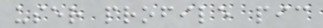user profile pic
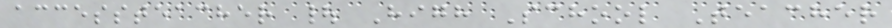accessteacher | High School Teacher
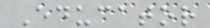Educator
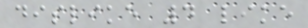dislike 4 like
